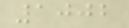1002
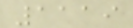1119
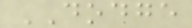DODGE
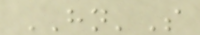HN'S
